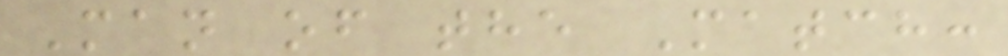Man of the Match:
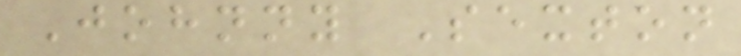Johnny Sexton
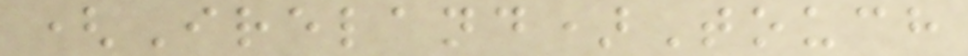(Ireland)Touch
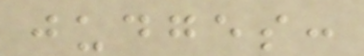judges:
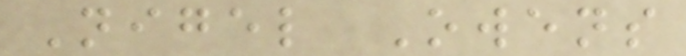Nigel Owens
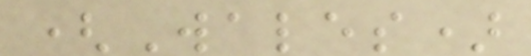(Wales)
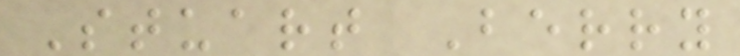Stuart Berry
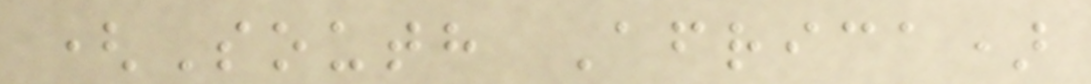(South Africa)
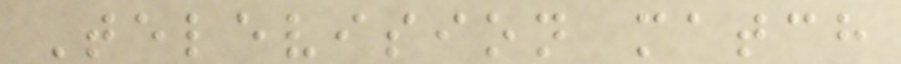Television match
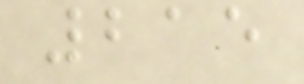215
